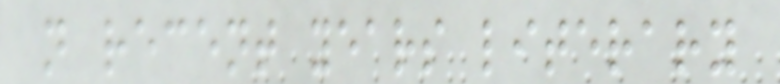n recent years literary
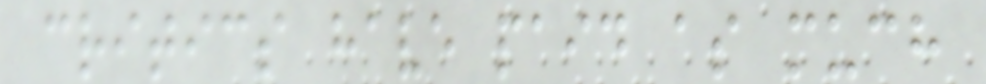critics have paid as much
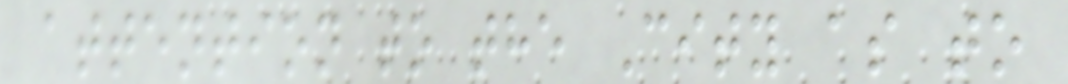attention to the City as to
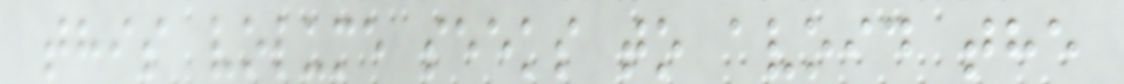this volume seeks to avoid the
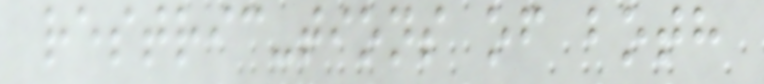restric-tions of both
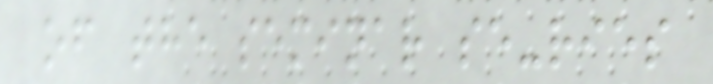of the seminar se-ries
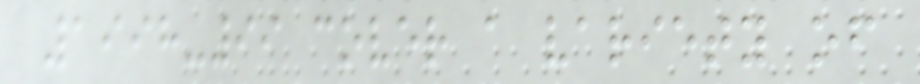1998-99 cover a variety of
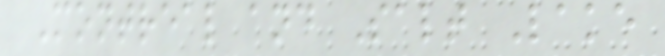Montreal and Salt Lake
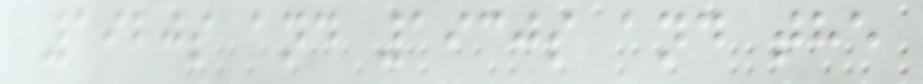1920s and 1930s and the
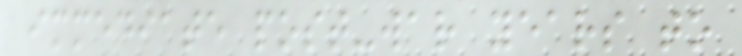immediate post-war years to
